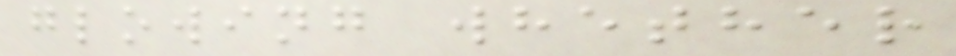glowing whether
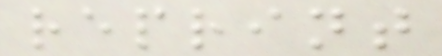reprint
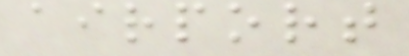airport
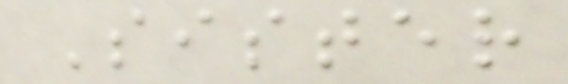Sister
